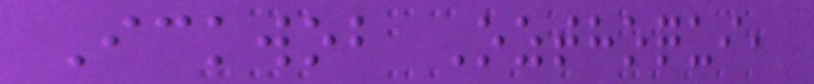Ickwob Ozthoqui,
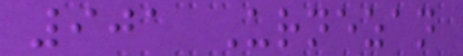901 Urnezan
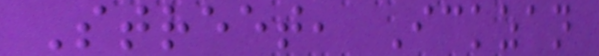Street, Ickzan
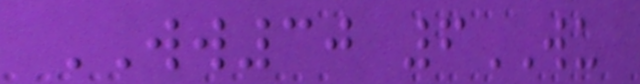WW30 6WU
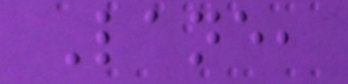Lane,
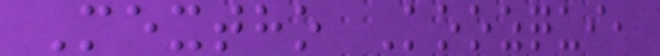Mextho Koozqui,
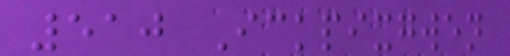510 Ickpixgwen
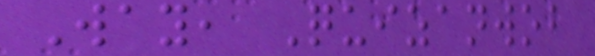Way, Quizanwob
